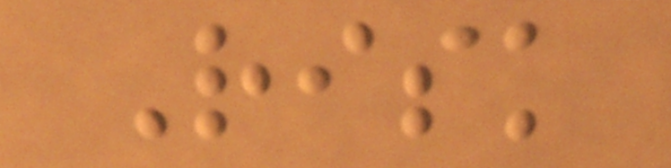Risk
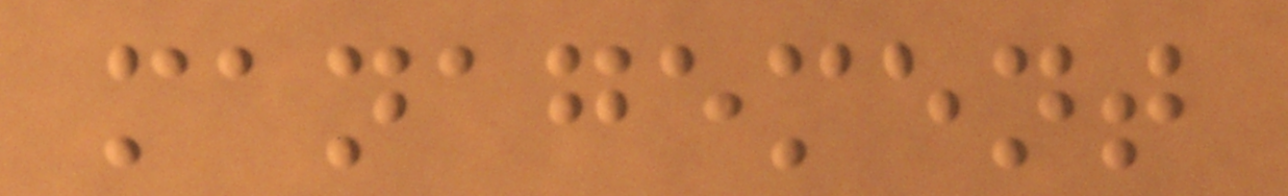management
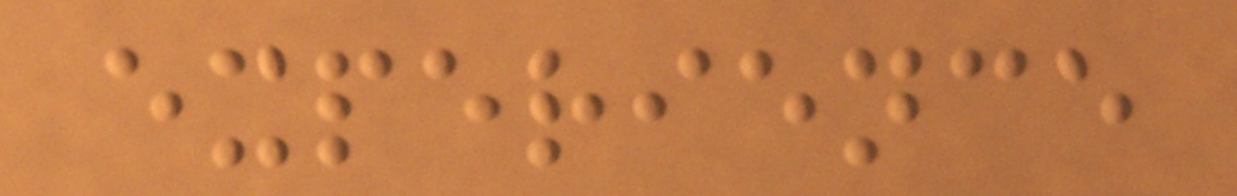experience
